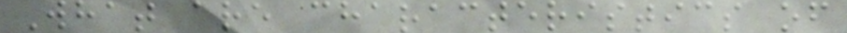What are characteristics of
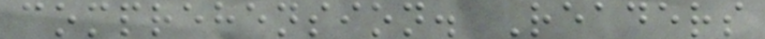comprehension. Readers
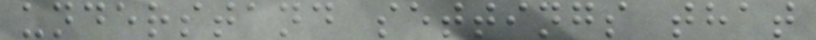understand settings that
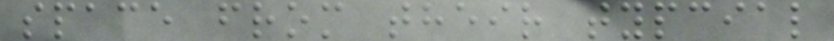space from their typcial
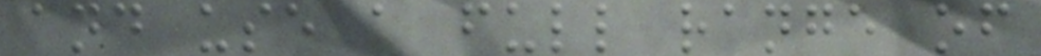and use a full range of
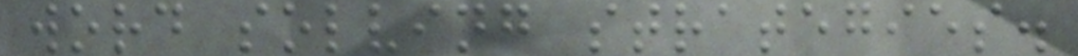word solving strategies.
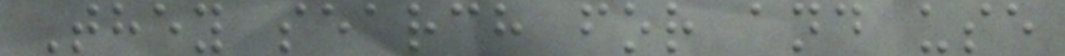They search for and use
